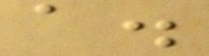a.
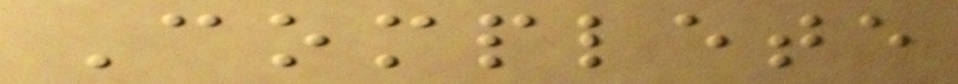Complete
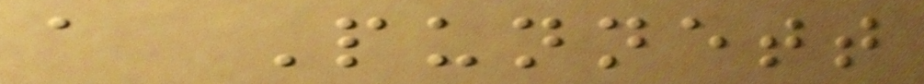a Punnett
